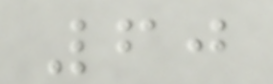60
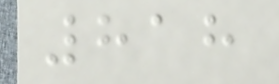818
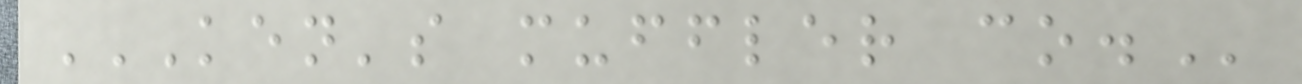KEN'S MUFFLER CO.
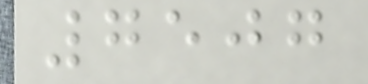7507
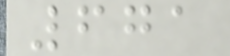671
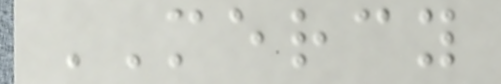MERCY
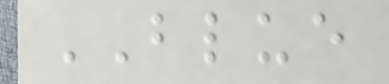BLUE
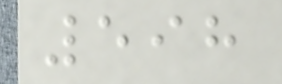598
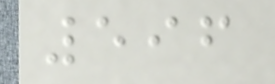596
